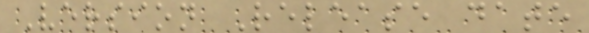Version Release date
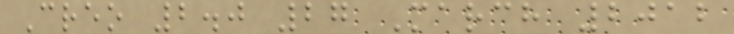Creo 2.0 27 March 2012
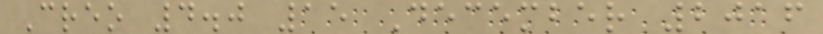Creo 4.0 15 December 2016
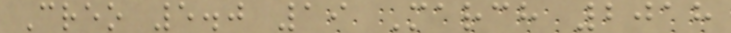Creo 5.0 19 March 2018
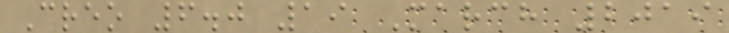Creo 6.0 19 March 2019
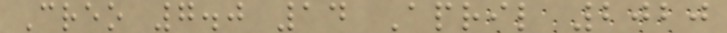Creo 7.0 14 April 2020
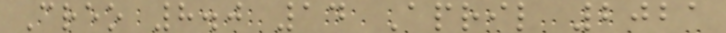Creo 8.0 14 April 2021
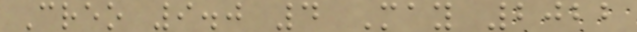Creo 9.0 4 May 2022
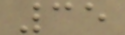35
